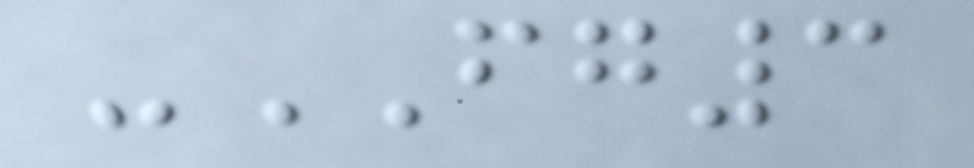-FG3
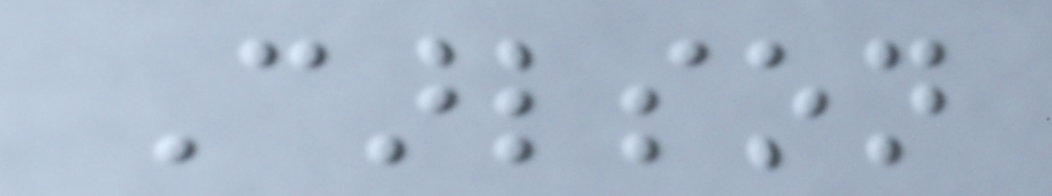Carlson
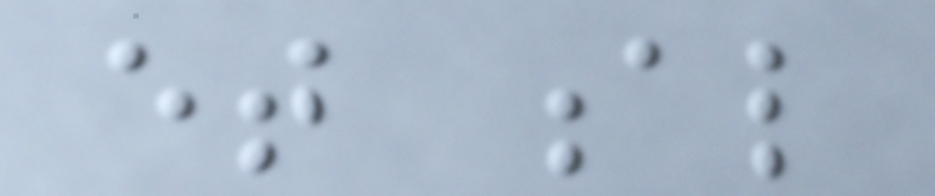et al
